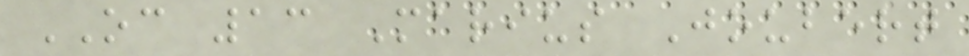OC 13 Marius Joubert
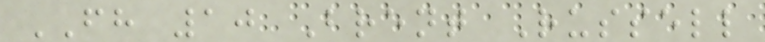FH 10 Brent Russell
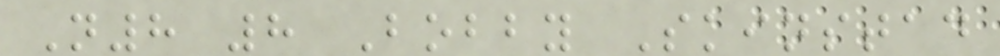N8 8 Bobby Skinstad
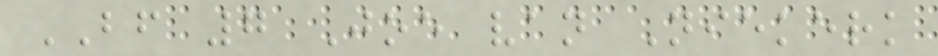BF 7 Joe van Niekerk
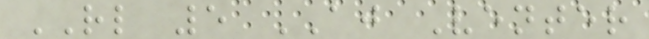RL 5 AJ Venter
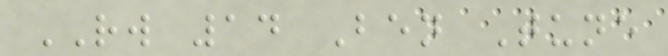RW 14 Ben Tune
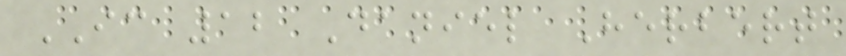IC 12 Daniel Herbert
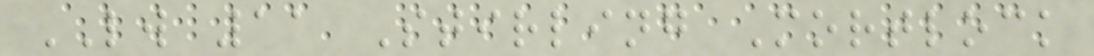LW 11 Stirling Mortlock
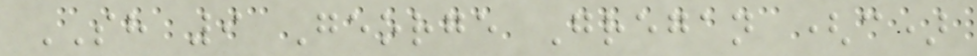SH 9 George Gregan (c)
